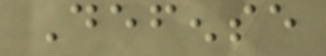Defense
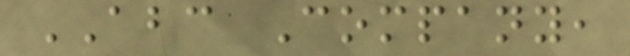ABC Company,
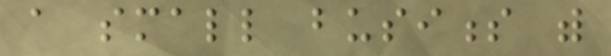a small business with
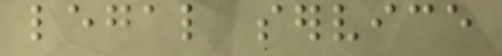legal service
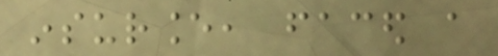insurance, faced a
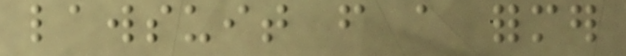lawsuit from a former
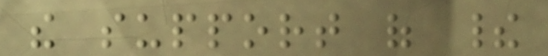the support of their
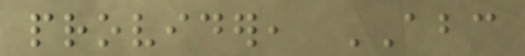provider, ABC
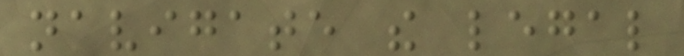navigate the legal
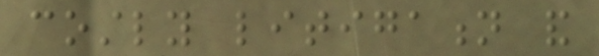costly litigation and
